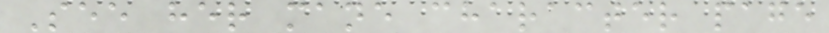See her mane character page
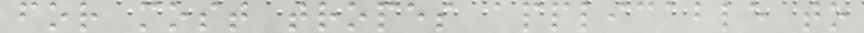for most tropes applicable to
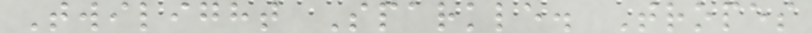Twilight Sparkle. Tropes
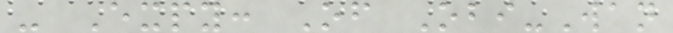- Expy: Of Obi-Wan
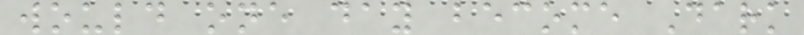would one day become Dark
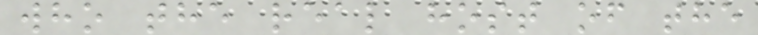who the real host of the
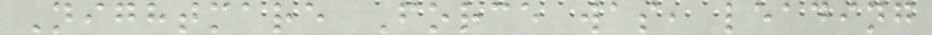Nightmare Force was, leading
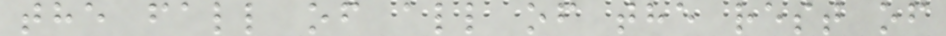the fall of all of the rest of
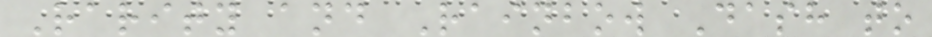Rarity and Rainbow Dash to
